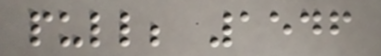pull; 1546
